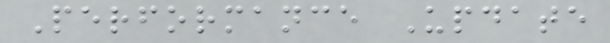Performance Update
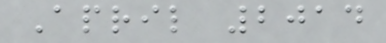April 2014
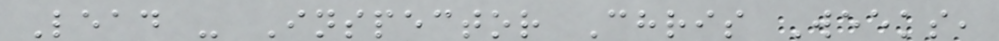Lead - Inspector Chris Weeks,
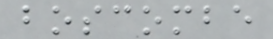boscombe
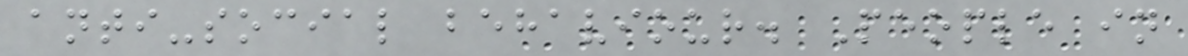anti-social behaviour. People in
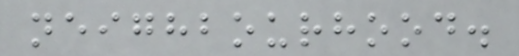neighbourhood.
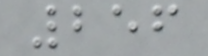256
